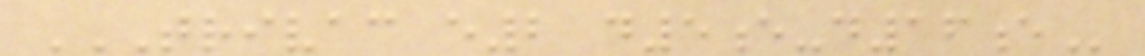TRIVAC E2 D5E-D16E
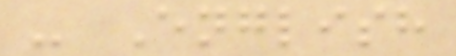- English
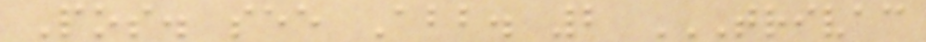Pos. see Abb. 2 TRIVAC
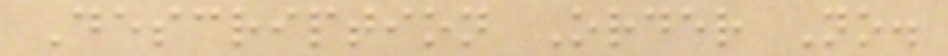Description Order No.
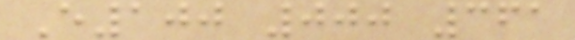E100 000 361
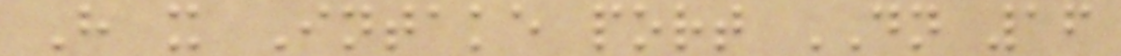H x Intake port DN 16
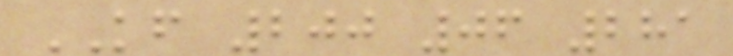KF 200 06 281
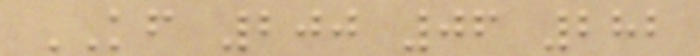KF 200 06 282
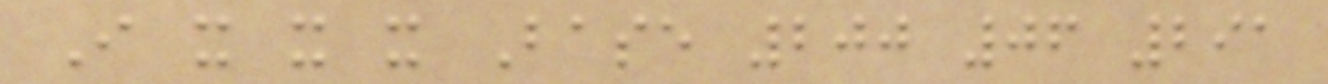I x x x Base 200 06 291
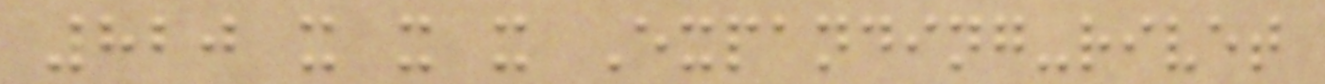820 x x x Expanding-rivet
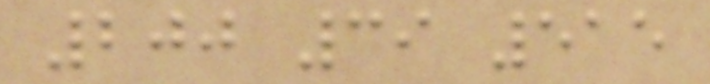200 39 515
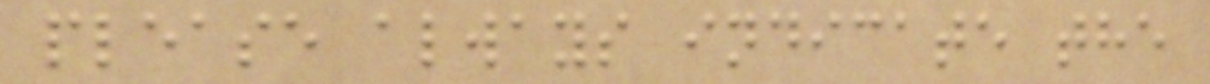please always indicate the
